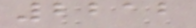2212
